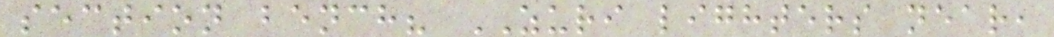section bench? ZURI lighters near,
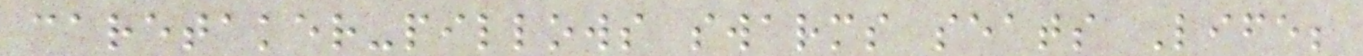caretaker-pillows swarms seats Life;
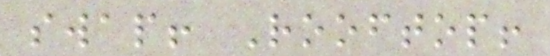swap! Rooftop!
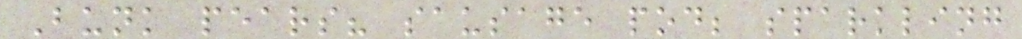Bunk pears? sausage pod; sparkling
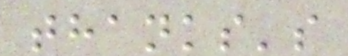thanks's
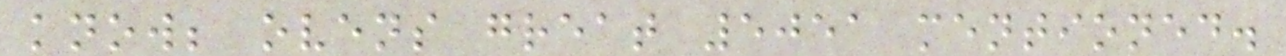know; ovens great 5051 mentioned.
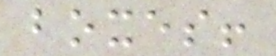boxes!
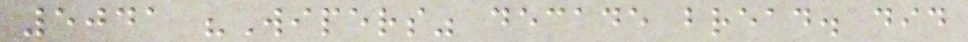5041 "Wipers" decade bread. did
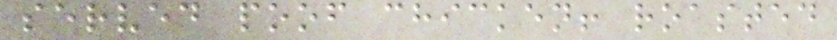served poof chicken! roasted
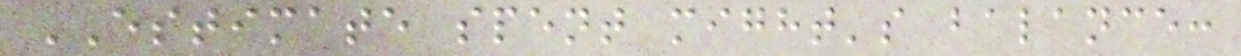ESTIMATE spent might's balance:
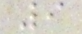9
